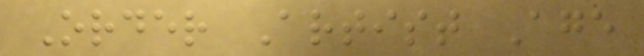Order Artist Age
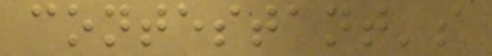contestant's
